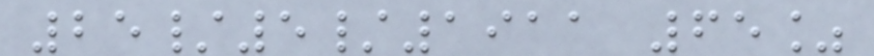25/5/1911 65%
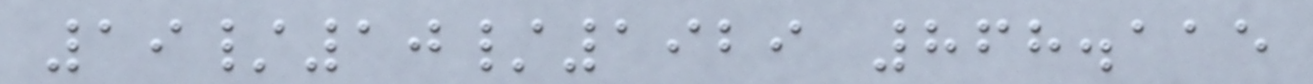19/10/1929 868.115
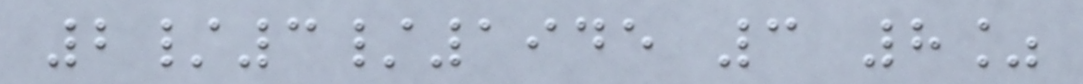2/3/1945 3 8%
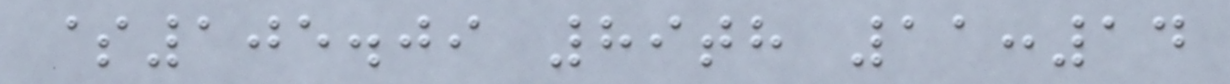$105.09 89th 11:14
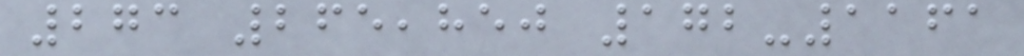273 265,850 172-1161
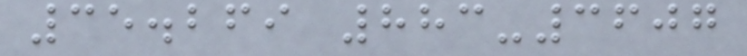35.269 883-3607
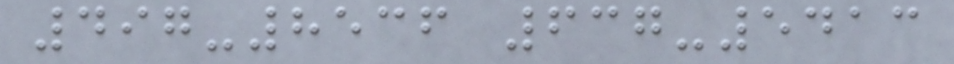497-8536 637-5413
